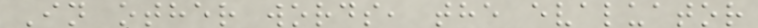In other words, the evaluator
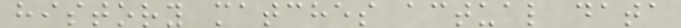history matches actual data
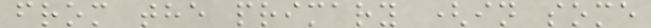from the primary (in some
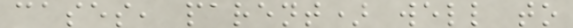cases, parent) well to
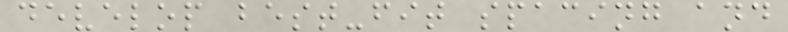develop best-fit spacing and
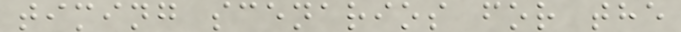timing scenarios for the
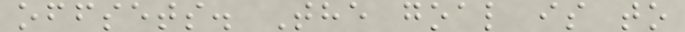offsets. The goal is to
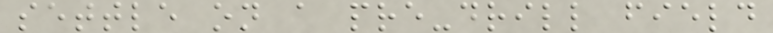settle on a pre-drill field
